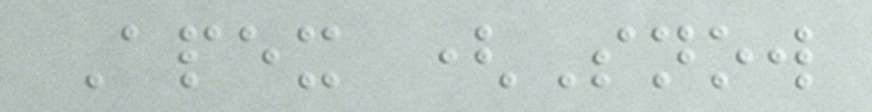Apex (Snow
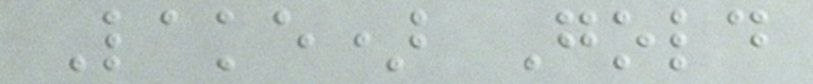Lake) Gold
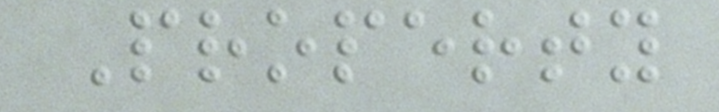Property
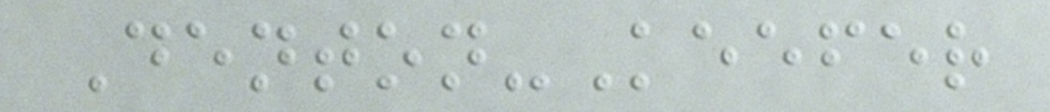Denton-Keefer
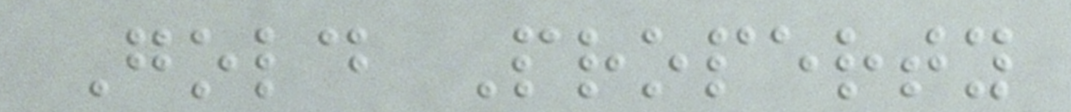Gold Property
